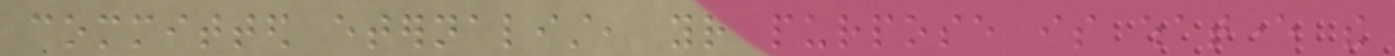committed eternalist, your purpose is whatever the
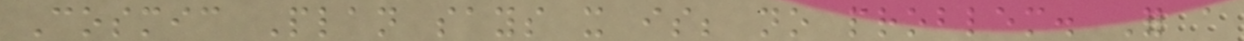Cosmic Plan says it is; no problem. For a
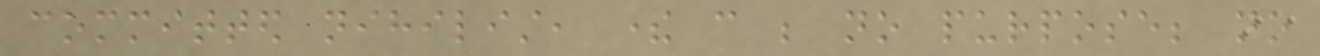committed nihilist, there can be no purpose; no
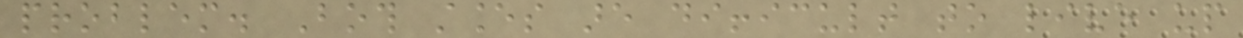problem. Both stances are difficult to live up
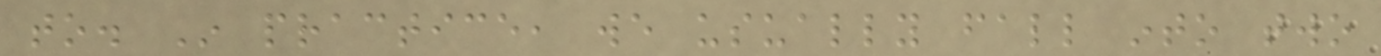to. In practice, we usually fall into two
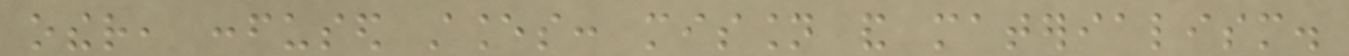other, confused stances: mission and materialism.
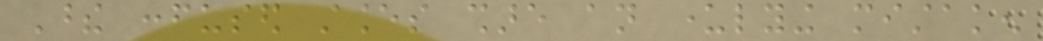These confused stances share an underlying mistaken
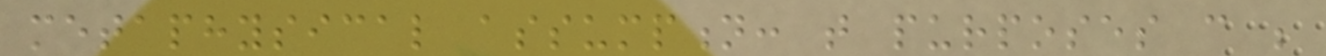metaphysical assumption: that purposes can be
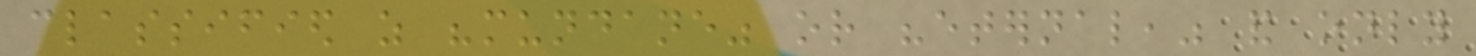classified as "mundane" or "eternal," and only
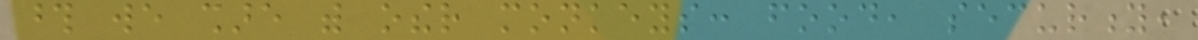those we share with other monkeys: food, security,
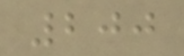200
